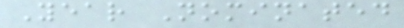Year Nominated
